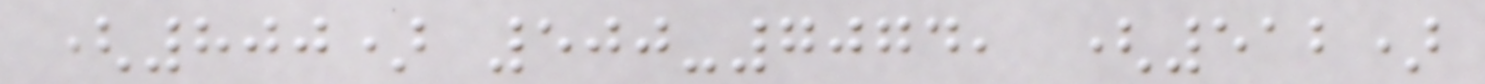(800) 500-7074, (512)
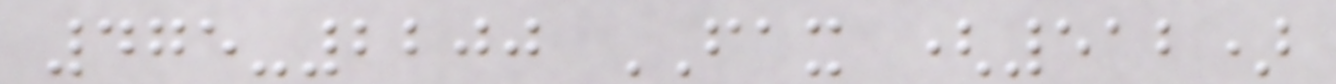475-2200 FAX (512)
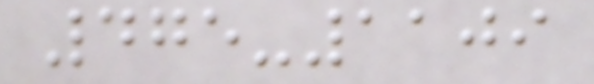475-1109
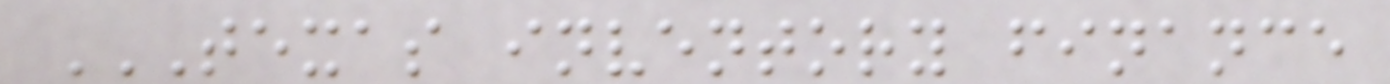TEXAS INVENTORY FINANCE
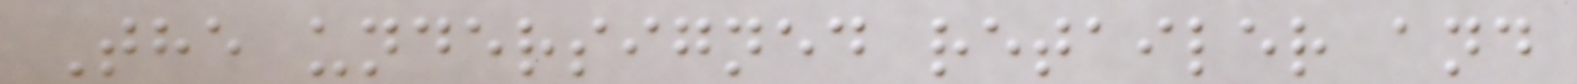The undersigned retailer and
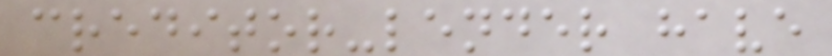creditor-lender have
